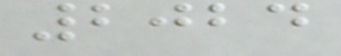2024
